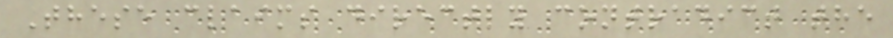These claims directly contradict the
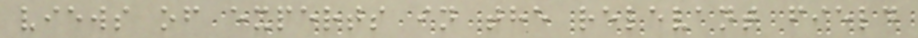views of experts in the relevant field
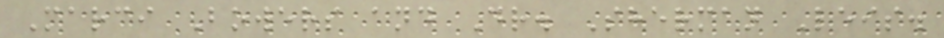Marci Bowers and Dr. Sherman Leis.
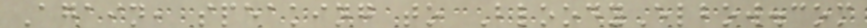Again, speaking to BloodyElbow.com
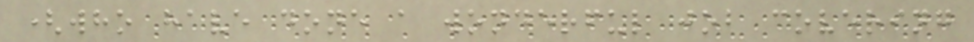(who have done a wonderful job covering
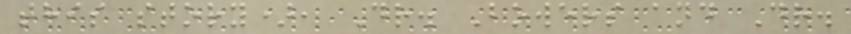this story), Dr. Bowers and Dr.
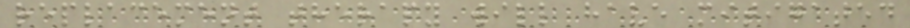replacement therapy will have mitigated
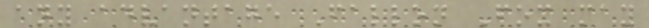any advantage Fallon Fox may
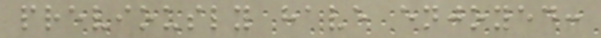previously have enjoyed:
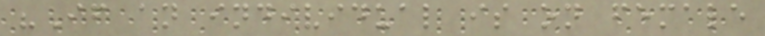"If an individual is on female
